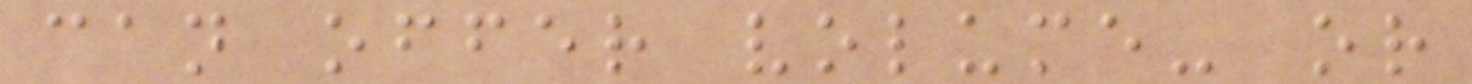can offer volume- or
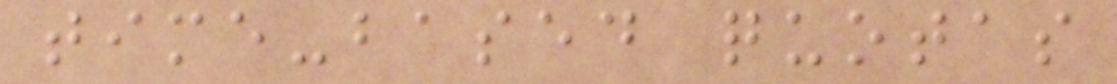time-based quotas
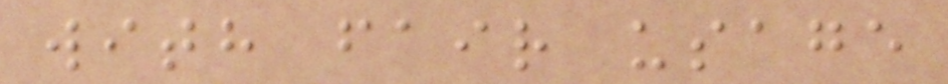with fair usage
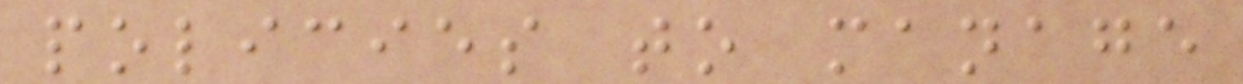policies to manage
